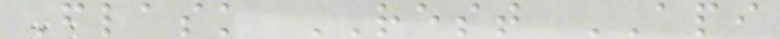Flask REST API
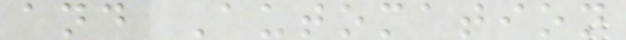and Automation
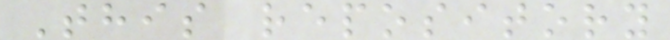This repository
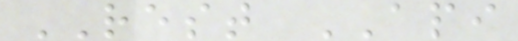REST API
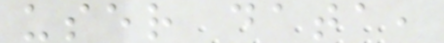user data,
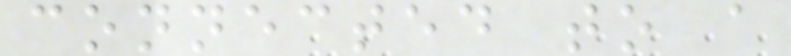connected to a
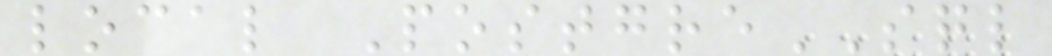local PostgreSQL
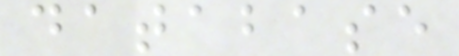database
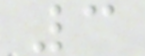3
